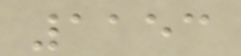1153
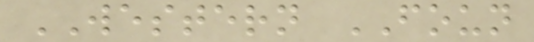WESTERN FOUN
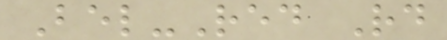Bel-Red Rd
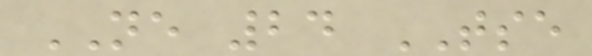NE 24 TSE
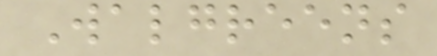Walgreens
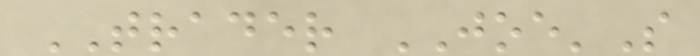TRADER JOE'S
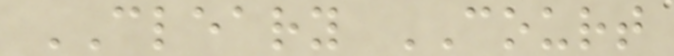CLEARY COURT
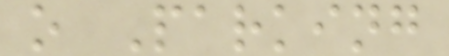o Parking
